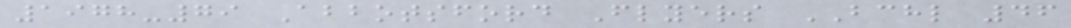1978-79 Abbotsford Flyers BCHL 46
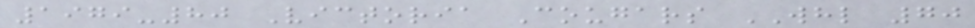1979-80 Victoria Cougars WHL 70
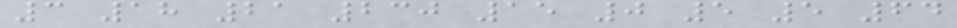3 18 21 230 15 0 5 5 64
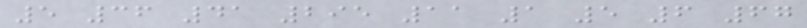5 36 41 295 11 1 5 6 67
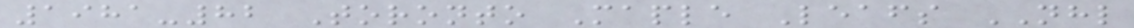1981-82 Toronto Maple Leafs NHL
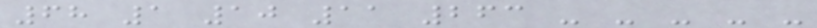68 1 10 11 263 - - - - -
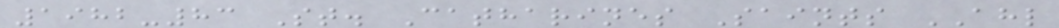1982-83 St. Catharines Saints AHL
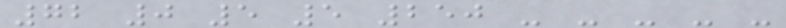72 0 5 5 250 - - - - -
